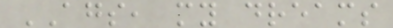AGS, my dreams
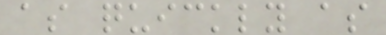as quickly as
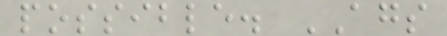possible. AGS
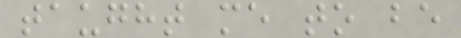taught me to be
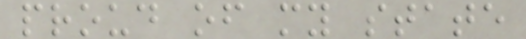proud of my state
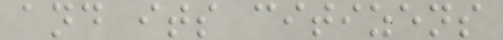and its citizens
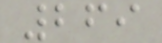269
